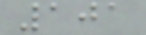101
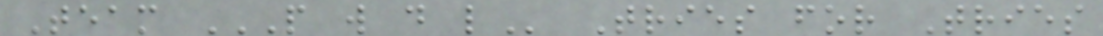Team P W D L Tries for Tries
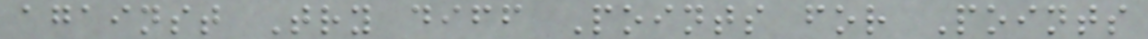against Try diff Points for Points
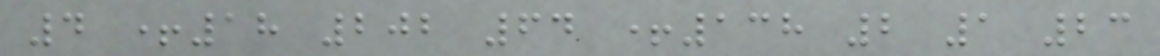4 +18 202 64 +138 2 1 23
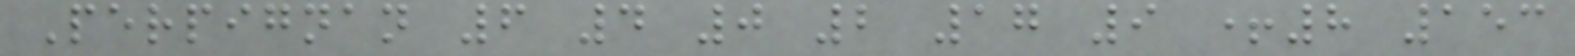Perpignan 6 4 0 2 17 9 +8 153
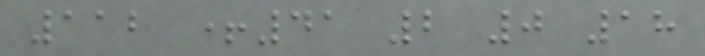112 +41 2 0 18
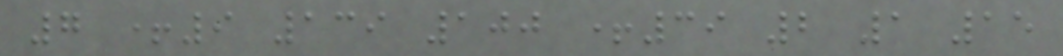7 +9 139 100 +39 2 1 15
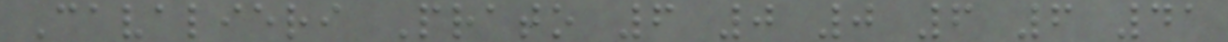Cavalieri Prato 6 0 0 6 6 41
